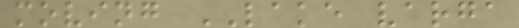moving LAKE varga
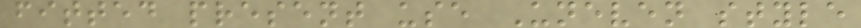fitted present use Uneven style
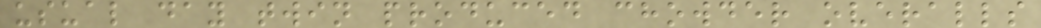usual day twin produced chowder overalls
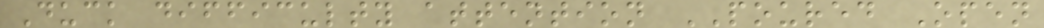Duck difficulty attention POURED Open
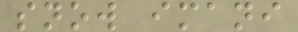snow imani
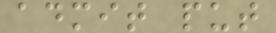admit put
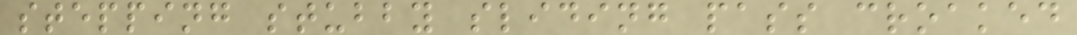stepping stubby sliding pass croaked
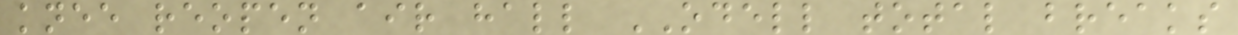knee reopen air hall ODELL total breaks
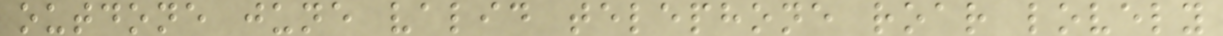outdone june valid telephone roar lovely
